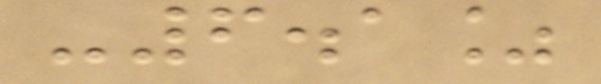-6.1%
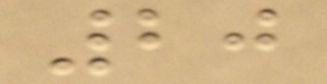20
